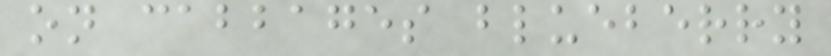on cabbages blueberry
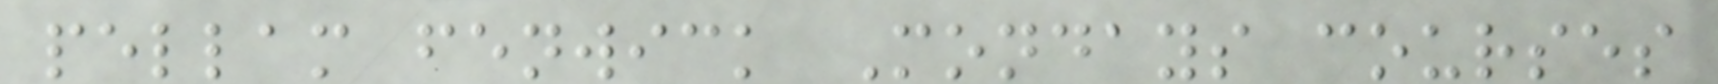pellam fenwick Mondays courses
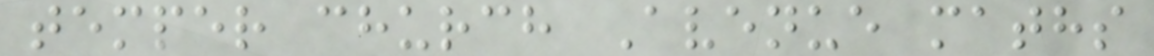temper church Avenue maths
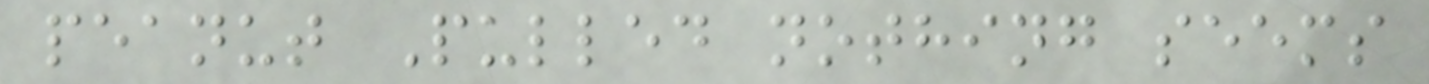peanut Pulled nothing seems
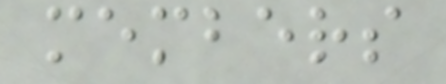members
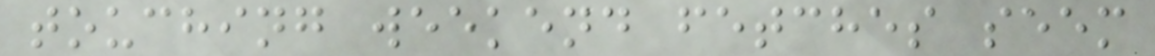touching weekend fetches seem
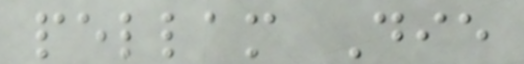pellam Die
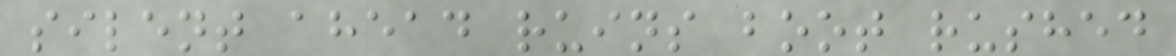silent ahead ruins boot rushed
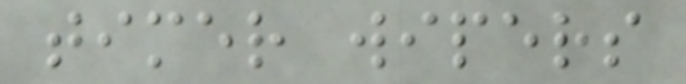timer wipers
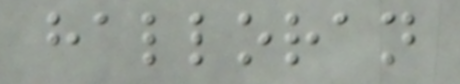halloran
